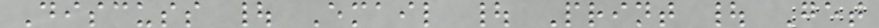Discuss | Email | Print | Get
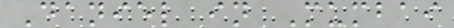Daniel in Mumbai
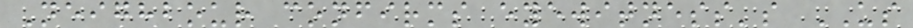Neighbour confirms eyewitness's US
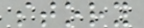story
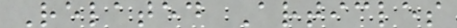Related Articles
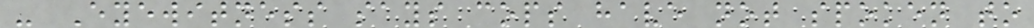- Eyewitness says cops have not spoken to
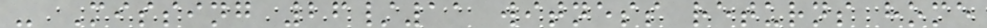- Missing 26/11 witness returns home
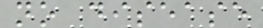no disease
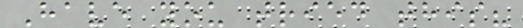Have you tried this?
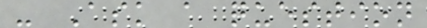- Ask a question
